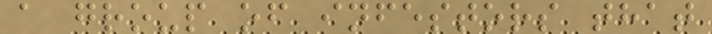a group of infestors that
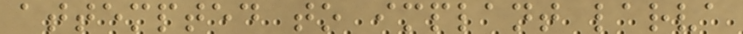attempted to implant larva
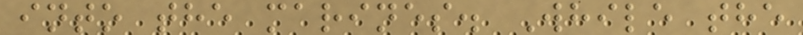into the marines. While the
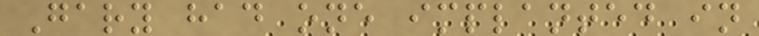Gary had one implanted in
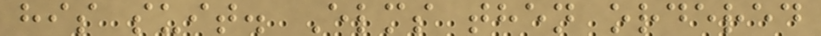his suit. Elms then ordered
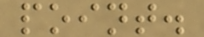point.
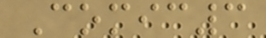Comic3
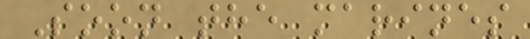Soon the marines
